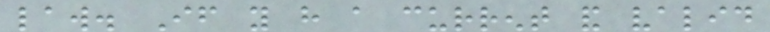law. If you have a current and valid
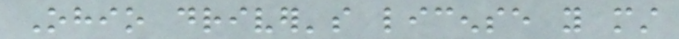Ohio driver's license you must
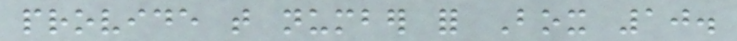provide that number for Box 10.
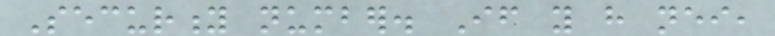Security number. If you have neither,
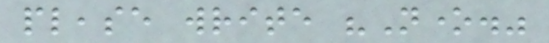please write "None."
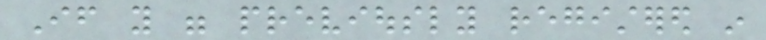If you were previously registered in
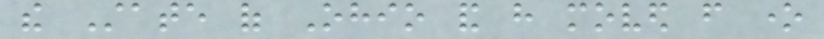the State of Ohio and have moved from one
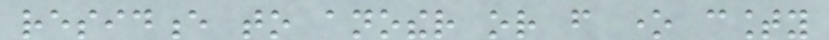residence to another or from one county
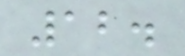12.
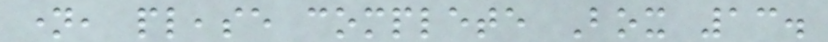name, please complete Box 13.
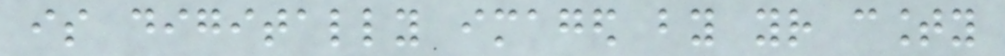is digitally imaged by your county
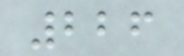226
